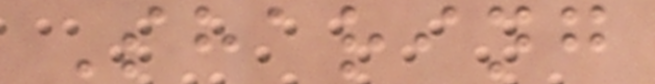Sharing
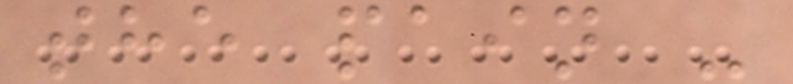the pain -
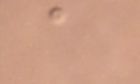a
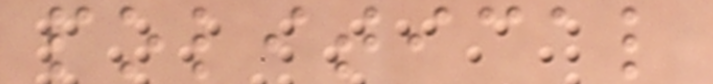political
